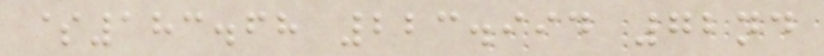$183.68 223.994 72nd
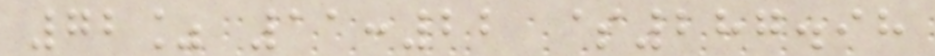72% 11:22 $287.98
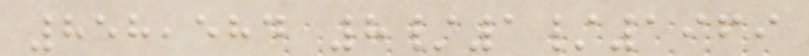858,584 8/1/1969
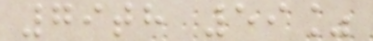79th 59%
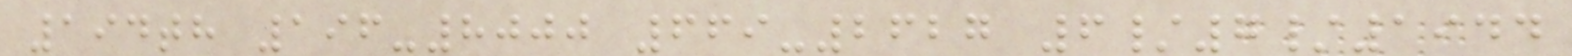194th 196-8000 669-2627 6/7/1944
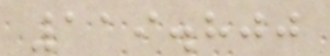119.800
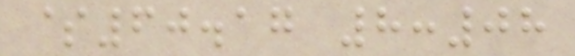$60.17 8:08
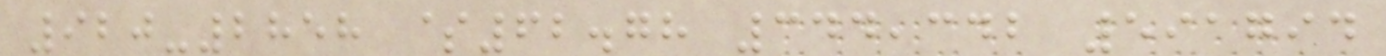920-2858 $62.78 344,342 591794
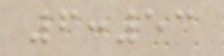6:53
